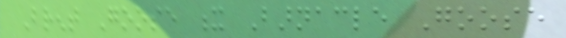Brent Goose x Barnacle Goose
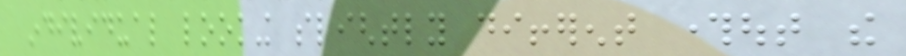individual looking slightly different throughout the
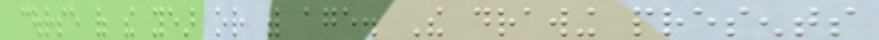course of the year or with age. The drawing presents
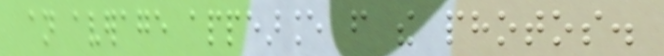an average appearance from the photos.
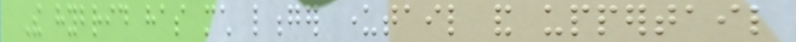The hybrid has much longer undertail and uppertail
